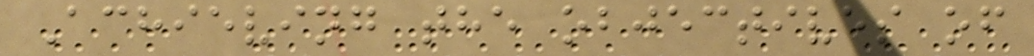Achieving the objectives of
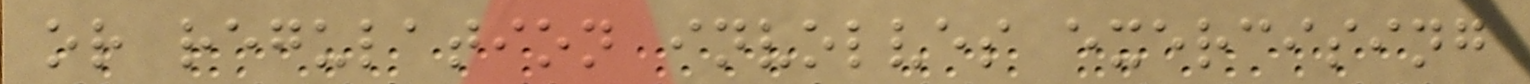or regulation involves exercising
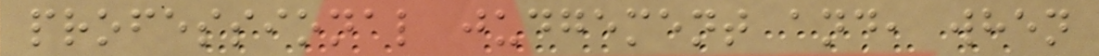professional judgement and, when
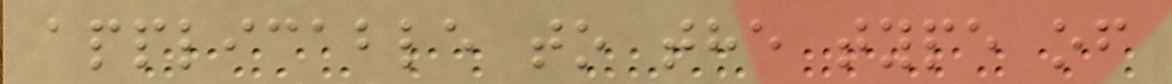applicable to the type of
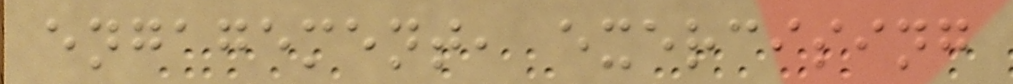engagement, exercising
